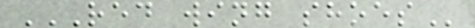RED WING SHOES
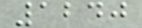1240
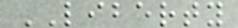LIBERTY
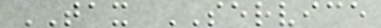TAX SERVICE
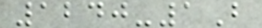1240-1B
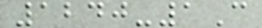1240-1C
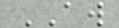AW
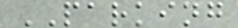PARKING
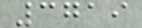3719
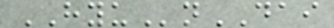HYUnDAI
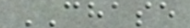CHASE
